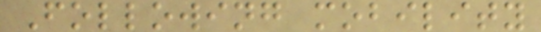Following mobility
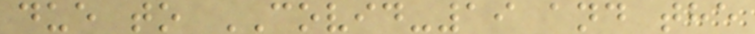due to COVID-19 and the
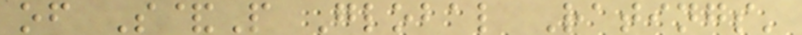of S&P Global Ratings'
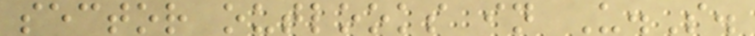sector outlooks in U.S.
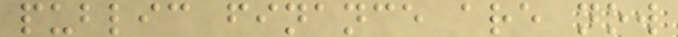public finance are now
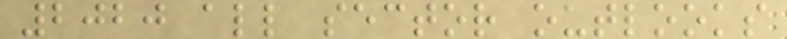2020 all sector outlooks
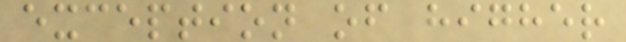exception of higher
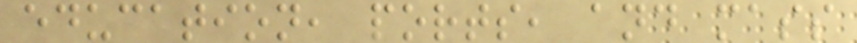education, ports, and mass
